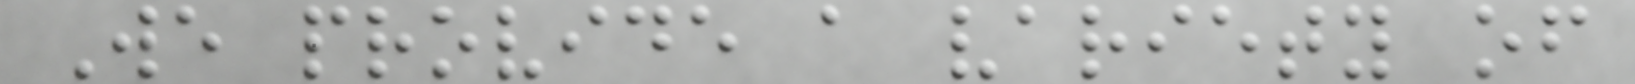We provide a variety of
